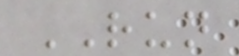RUN
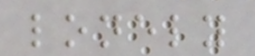lonely
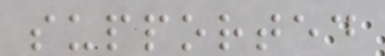supported
